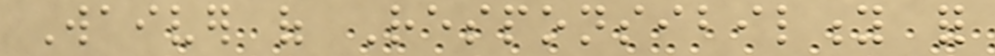Waiver of Responsibility for
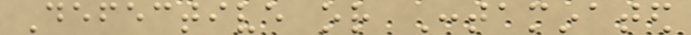Defective or Contaminated
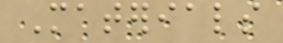Materials
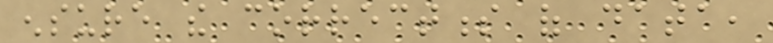ensure the correctness of data,
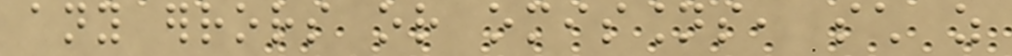any errors or omissions, such as
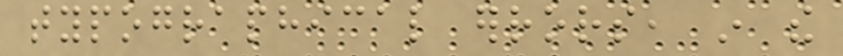typographical errors, in the
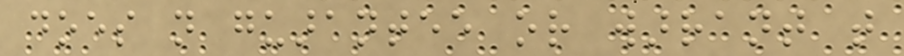does not guarantee or warrant that
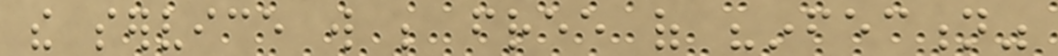the service will be free of "infection"
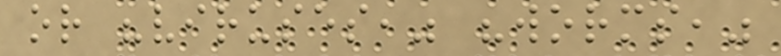or "viruses," "worms,"
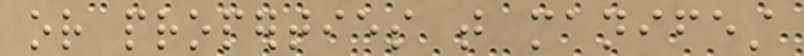or properties that manifest
